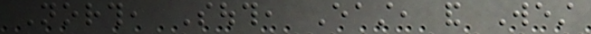North, South, East, and West
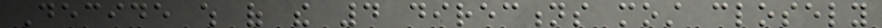Decide which of the 4 directions most closely
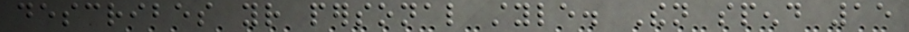describes your personal style. Then spend 15
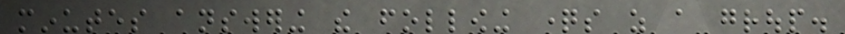minutes answering the following questions as a group.
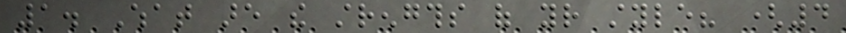1. What are the strengths of your style? (4
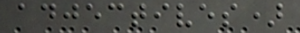adjectives)
